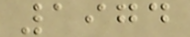1974
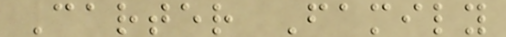Carter Family
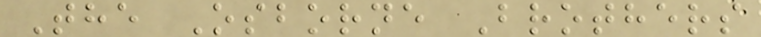The Osborne Brothers
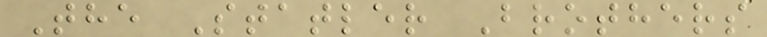The Statler Brothers
